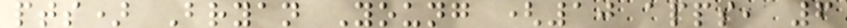pts) Bryan Young (10 apps, 6
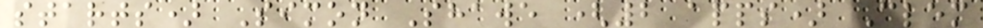starts) Simon Shawe (2 apps) Clem
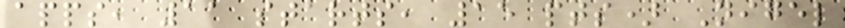apps, 11 starts, 15 pts) Nigel
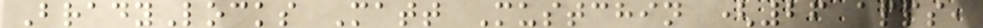BradyLocks Matt Mustchin (26 apps,
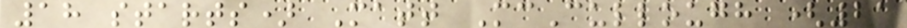18 starts) Matt McCullough (21
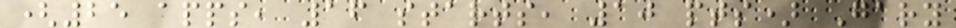(25 apps, 16 starts, 10 pts) Gary
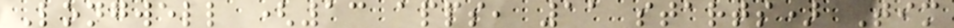Longwell (13 apps, 11 starts) Tim
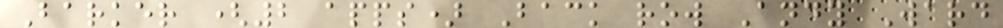Barker (2 apps) Back row Andy Ward
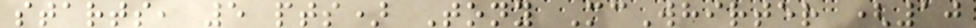starts, 5 pts) Tony McWhirter (10
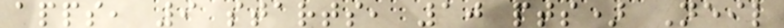apps, 9 starts, 10 pts) Neil
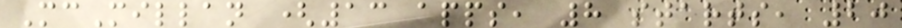McMillan (13 apps, 8 starts, 20
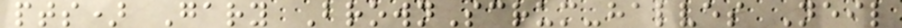pts) Gary BrownScrum-halves Neil
